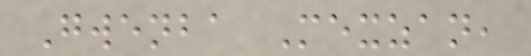Gwenba Mexzan,
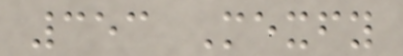353 Mexfy
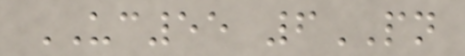UC55 6PN
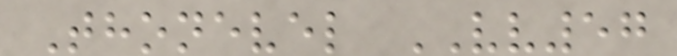Thonevel VV57
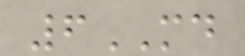6MD
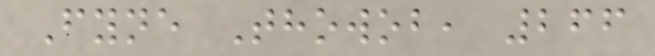Fyne Thowob, 266
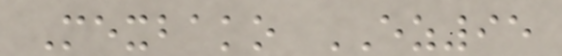Mexbako EZ95
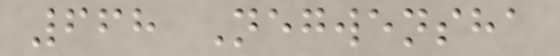668 Negwensha
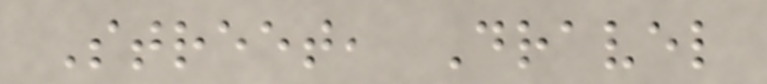Street, Dravel
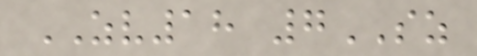ZV18 7SZ
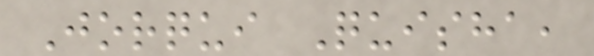Jorqui Quisha,
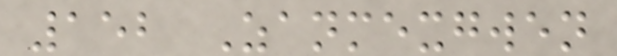152 Zanmexgwen
